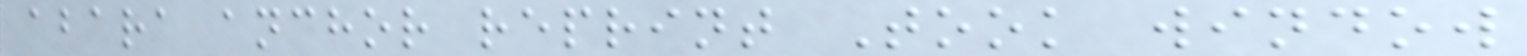abara anchor reprint Took window
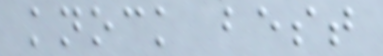knock best
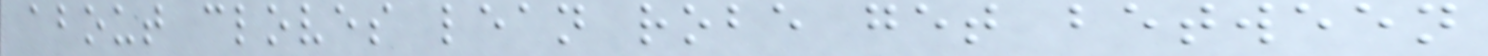about cloves lean robe get between
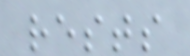rests
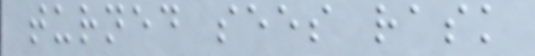turned sees rask
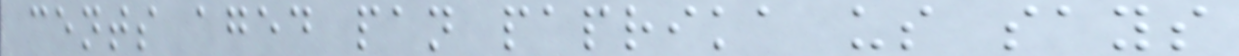cents aged pan paprika us says
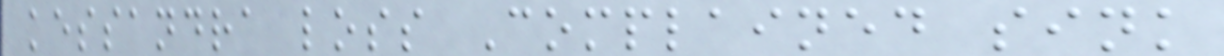kessandra loss Complained sink
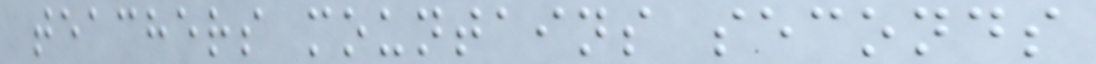teachers mountains seconds
